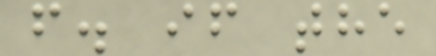f. if the
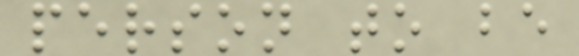person to be
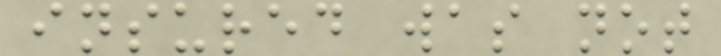insured was not
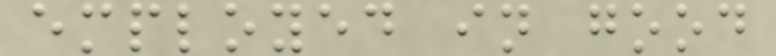employed in good
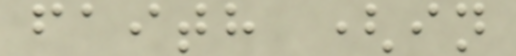faith (in
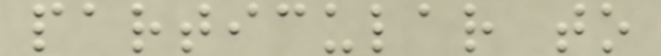particular to
